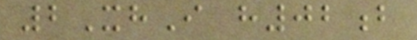2XhI h02b
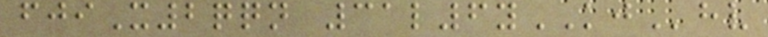fjiX2qqn 31l6yKJhv
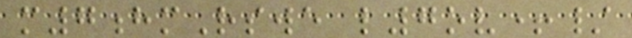m7hmRswe l7ov+/
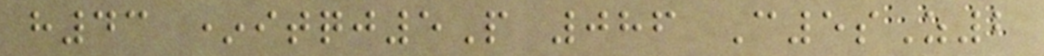h43 *itqj5P 086 C5sZ2
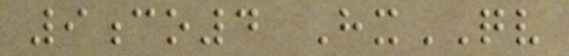9co4 HxQV
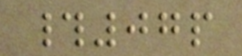#07p
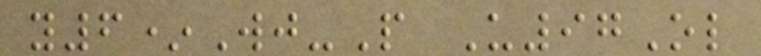y6*Wj-P U97Ol
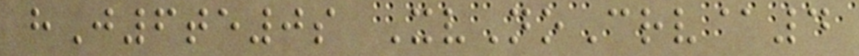hJ6te0s XvNoCrv@4
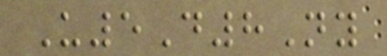U5D8Ny
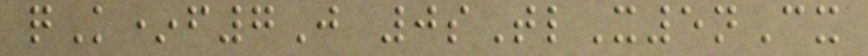qK*f7J 0sTlX5nCx
